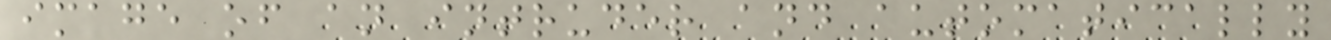image of an intruder and automatically
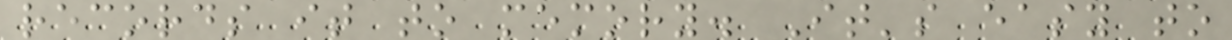records it to memory. It's easy to
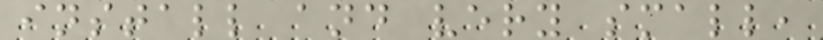install and very small,
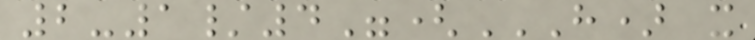2-1/4"(H) X
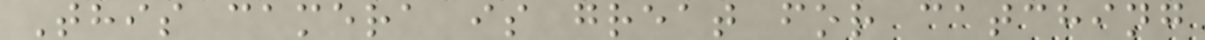This camera is great for catching
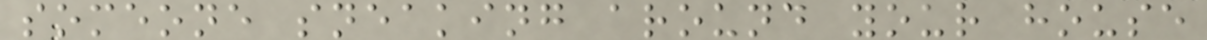someone sneaking around your house
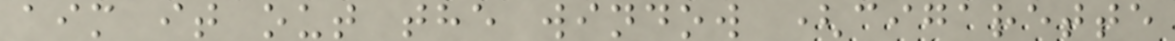aim it out the window (cigarette
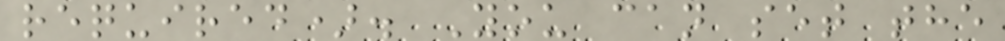required). You can set the
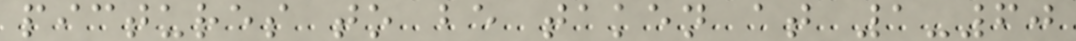pictures to be taken at 1-60
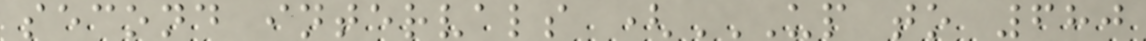second intervals (UP TO 680
